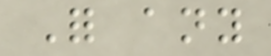For any
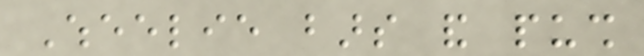Wheelie bars and push
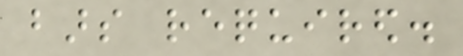bars required.
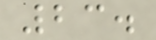23.
